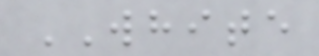WHITE
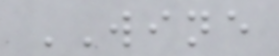WINE
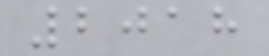2018
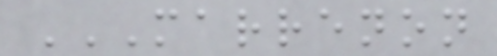MARRENON
